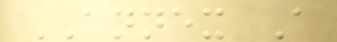ANNEX A
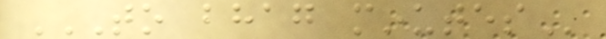TO BHAG MINUTES
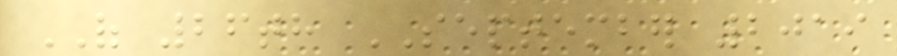OF 26th SEPTEMBER 2019
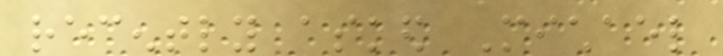recently asked Michael
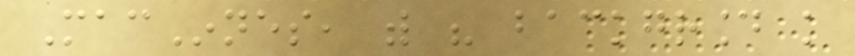MacInnes, with his background knowledge
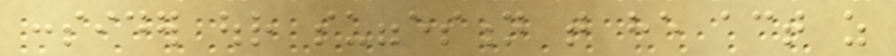consider our suggestion that he act as
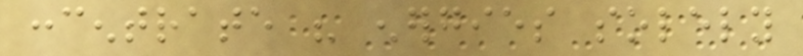concentrate his energies solely
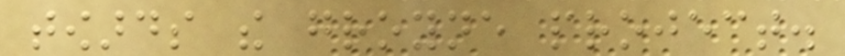towards the groyne project.
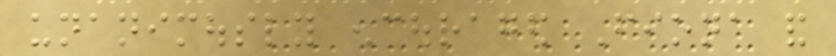unanimously encouraged Fiona and
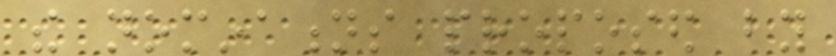the nominations proposed by
